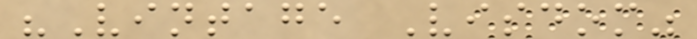"Vintage Visdom"
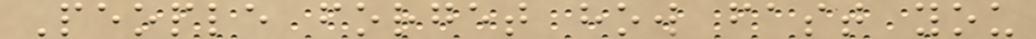People forget how fast you
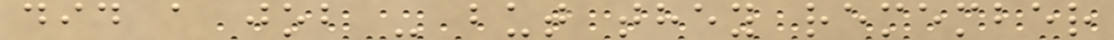did a job - but they remember
